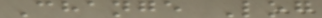Change Log
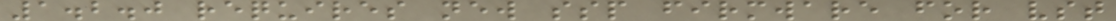1.2.0 requires new ssp firmware for vst
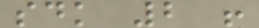sdk 2 !
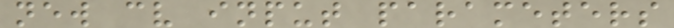new cv input parameters
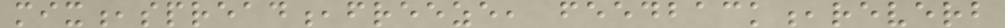mix,spread,freeze, feedback,reverb
